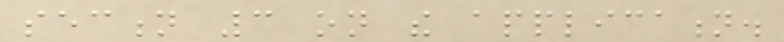section 3 on the application.
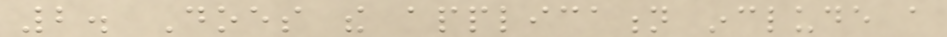2. Does the application include a
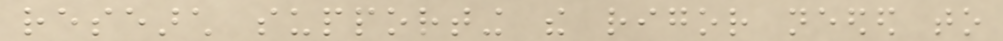research supporting the rigor needed to
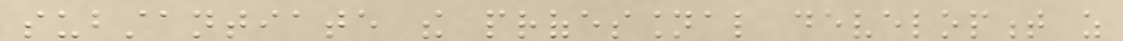substantiate the professional development as
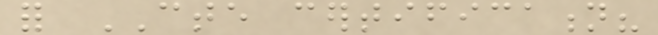for CTE certification?
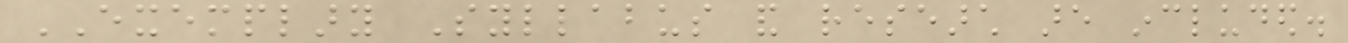EXEMPLARY Syllabus and research are included.
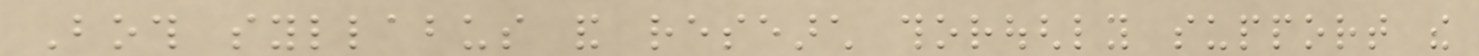Both syllabus and research thoroughly support the
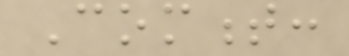Comment:
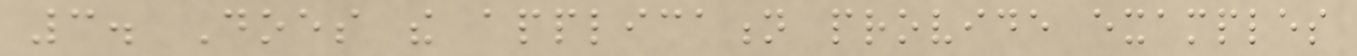3. Does the application provide examples
